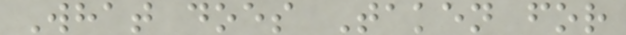What does Taken for
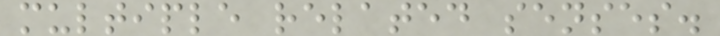multiple related senses.
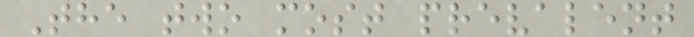The two most prevalent
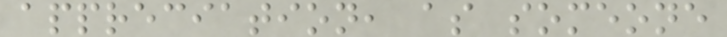appreciation, as someone
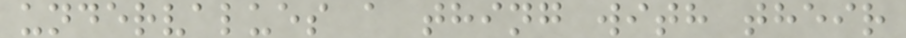undervalues a thing with their
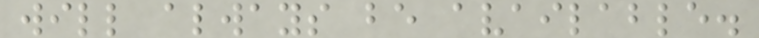will always be available.
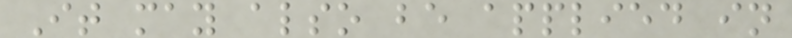It may also be applied in
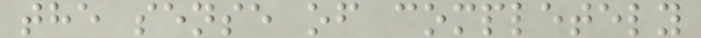the sense of completely
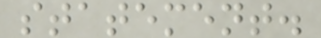statement.
